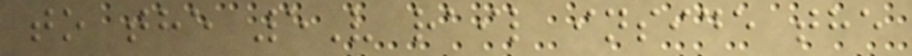to the 5V rail inside the
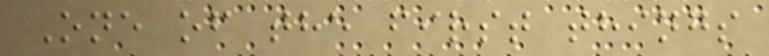One of the first things
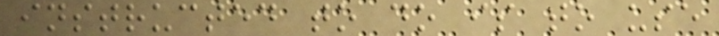instructed to do is to use
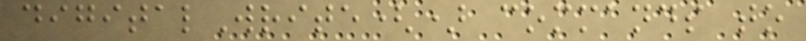digitalWrite() commands to
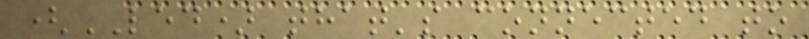(LED) that's connected to
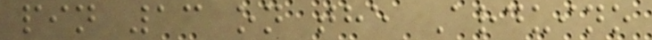pin 13 on the Arduino
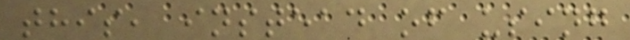this, instead of using
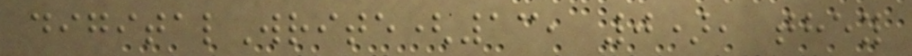digitalWrite(13, 0), they
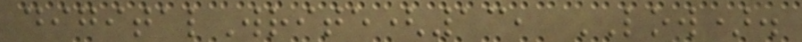digitalWrite(13, LOW).
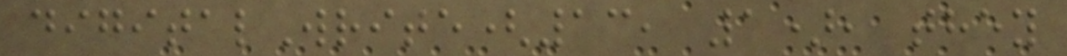digitalWrite(13, 1), they
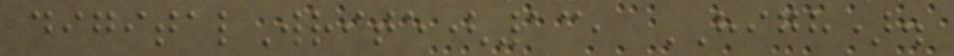digitalWrite(13, HIGH).
